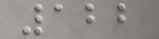122
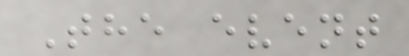The event
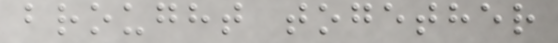brought together
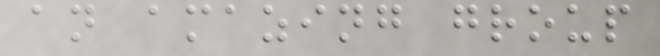an amazing group
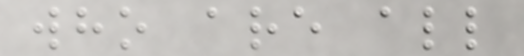who are all
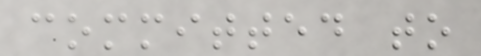committed to
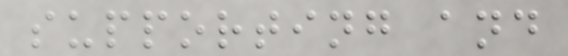supporting and
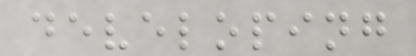developing
